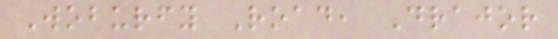Woburfy Road, Drajor
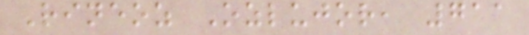Rineoz Ozlujor, 711
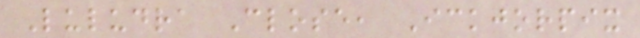Luludra Close, Ickjorpix
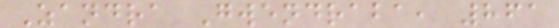Zandra Gwendraba, 861
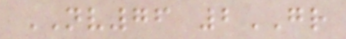NV76 2GR
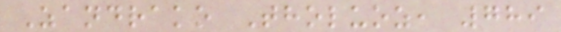Zandrako Tholuoz, 789
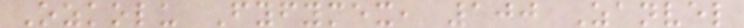Ozkolu Fyfymex, 100 Zanvel
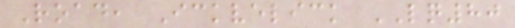Road, Ickvelick LQ80
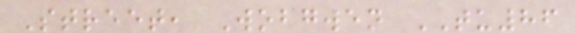Street, Wobgwen TU86
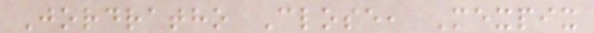Jordratho Close, Mexpix
